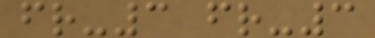fr-3 fr-3
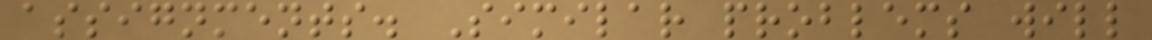assignments. Similar problems will
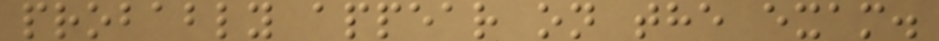probably appear on the exam.
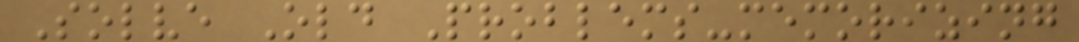Solve Old Problems-memorizing
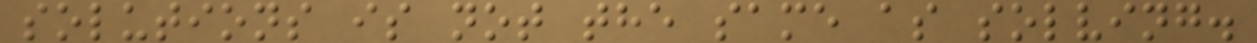solutions is not the same as solving.
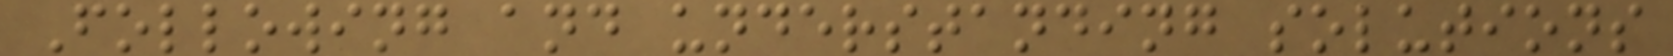Following and understanding solutions
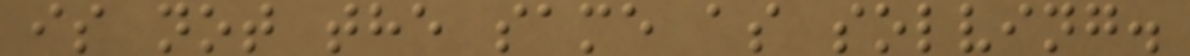is not the same as solving.
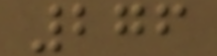276
